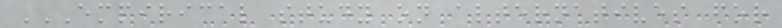EMPIRICAL STUDY ON ALTERNATIVES FOR
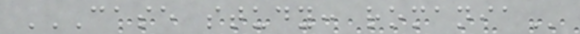CASE STUDY: ROMANIA
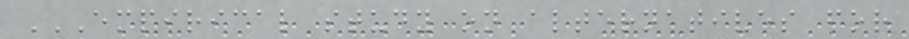EMPIRICAL STUDY ON ALTERNATIVES FOR
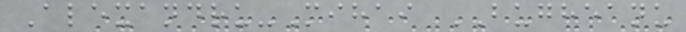Alexandru-Mihai BUGHEANU
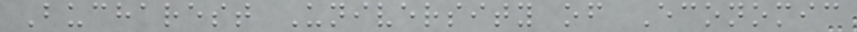Bucharest University of Economic
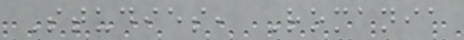Studies, Romania
